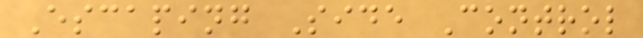Escaping Side Control
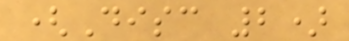(Disc 2)
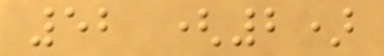52 (2)
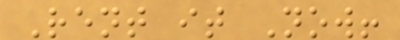Rent it Now!
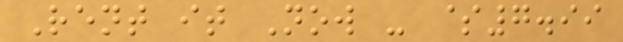Rent it Now - $7.99
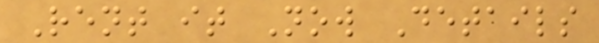Rent it Now Details
